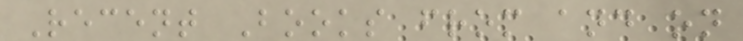Recent Books from and on
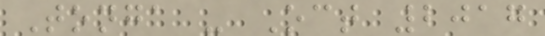Tonga - Oct 2017
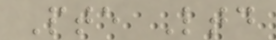Pte Ltd
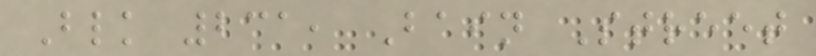Blk 231, Bain Street
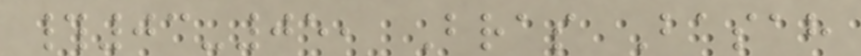#03-05, Bras Basah
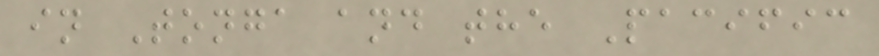in Tonga and the Pacific
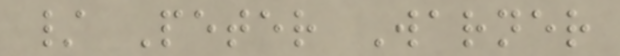/ Peter Warner
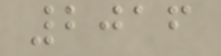2016
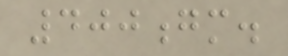400gm.
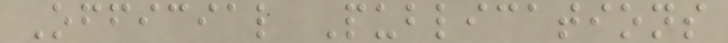Official Publications
